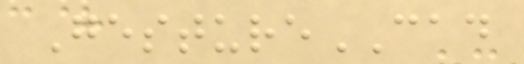GestureCAD
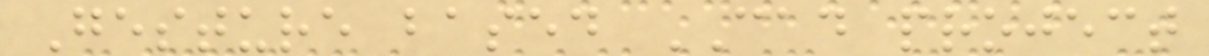Gesture based CAD project
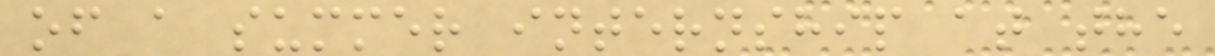of a summer internship at the
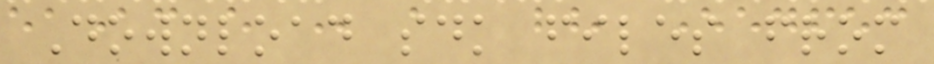Download sdk files from
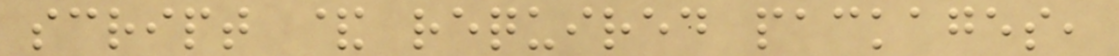script & required packages,
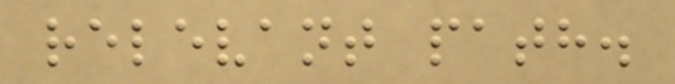relevant path.
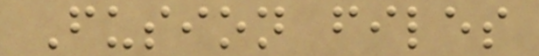Fusion files
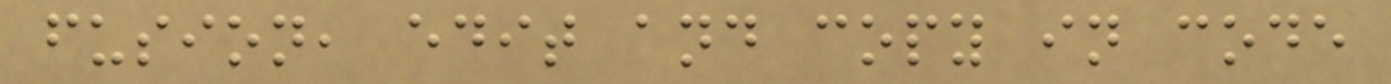fusion, edit and copy in code
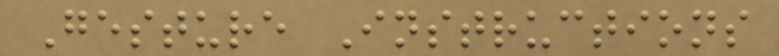Gesture Instructions
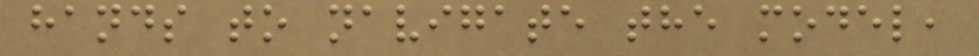hands to navigate the model,
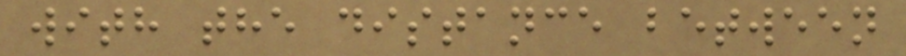with the distance between
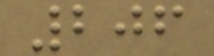206
